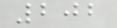202
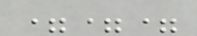===
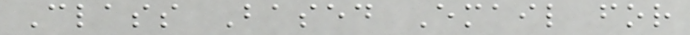Class Based Email for
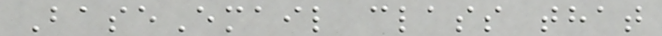BaseEmail class that
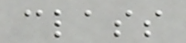class
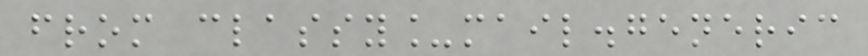from classy_mail.generic
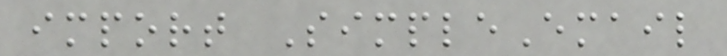import SimpleEmail
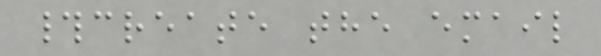#create the email
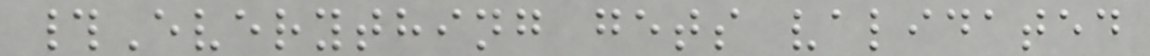#Everything gets validated
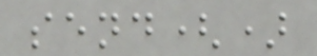send()
